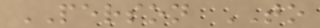PERSON TO
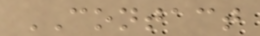CONTACT
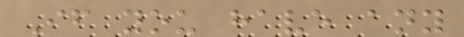If you have any
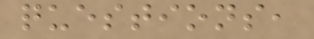questions,
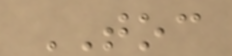TOC
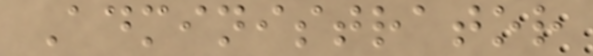Administrator
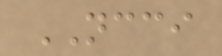NCCI
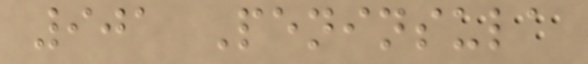901 Peninsula
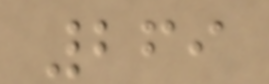269
